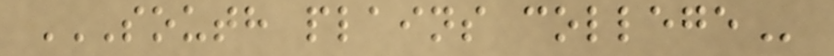SOUTH PLAINS COLLEGE
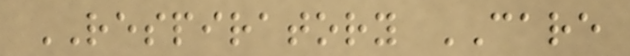RESPIRATORY CARE
